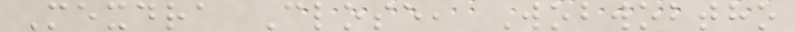Mexdra Close, Wobwobtho
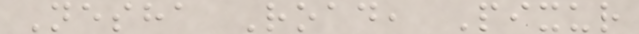Nesha Road, Pixur
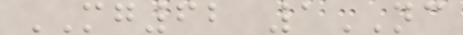MG62 1NC
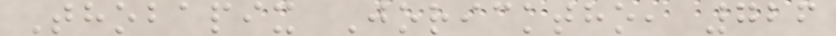Thobapix Joricktho, 726
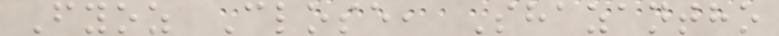Fyoz Close, Shazantho
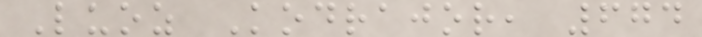Luoz Kodrajor, 674
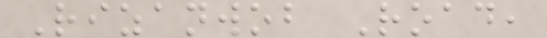Rizanwob Road,
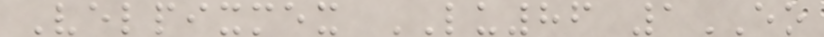Velpixmex LU86 1EO
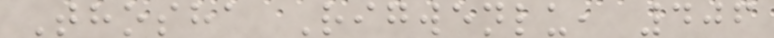Thosha Rigwenlu, 406
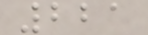221
